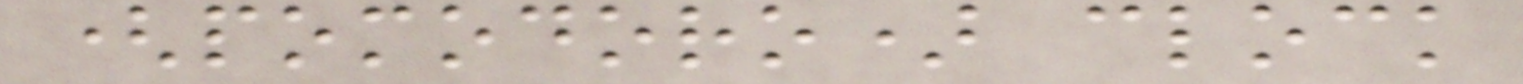(pomodoro) clock
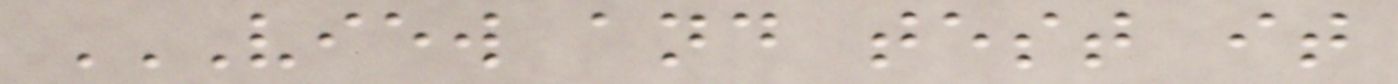VIEW AND TEST IT
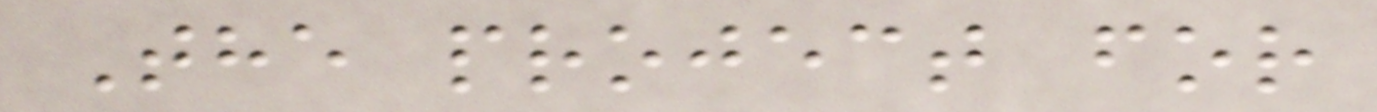The project for
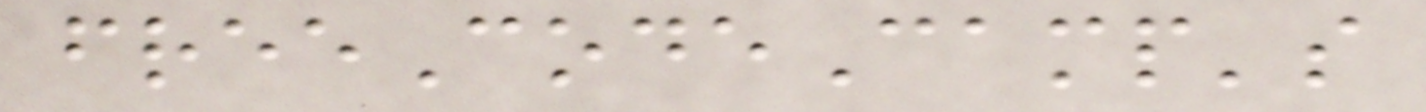freeCodeCamp's
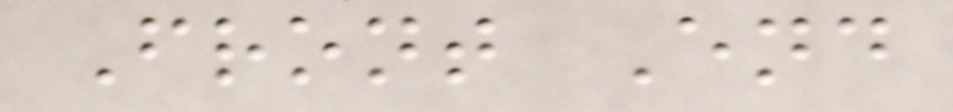Front End
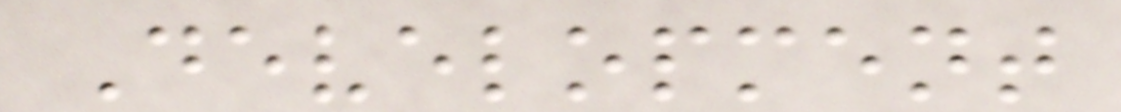Development
